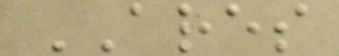ARES
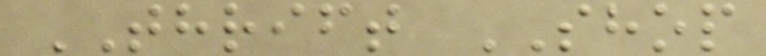THRIFT SHOP
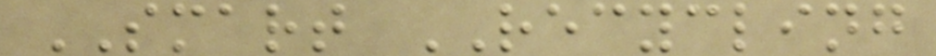SMART RECYCLING
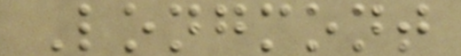Longmont
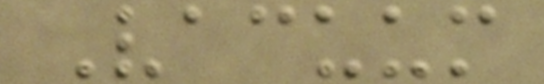Vacuum
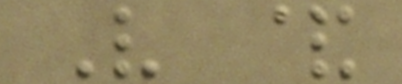V &
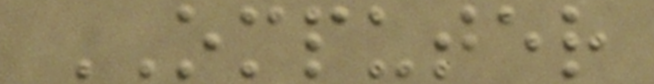OMPUTER
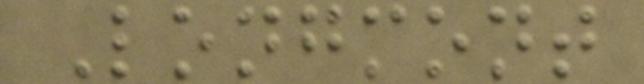Longmont
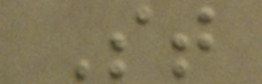St
